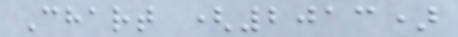Chart (2013)
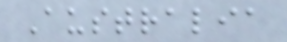Australia
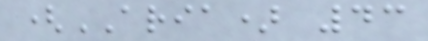(ARIA) 43
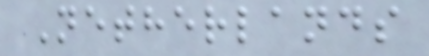Netherlands
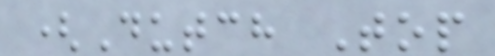(Dutch Top
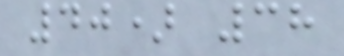40) 38
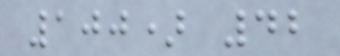100) 42
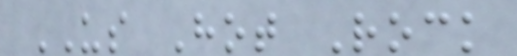US Hot Rock
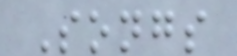Songs
